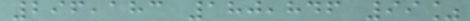296,183 180,846 99%
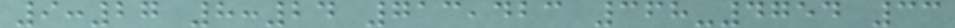9:27 8:24 713,423 368-4754 33
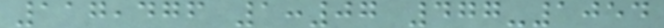117,476 1:07 477-1054
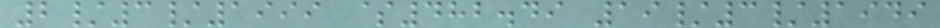2/3/1999 $482.49 19/3/1949
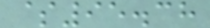$95.38
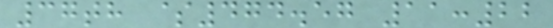37th $474.57 11:22
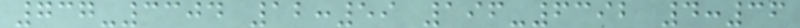737-3304 12:59 196-6392 4:36
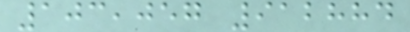103,057 912884
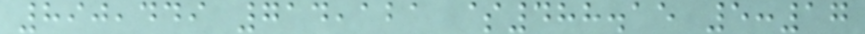890,449 714,121 $488.15 5:17
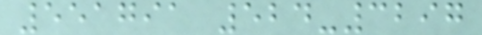551791 524-3297
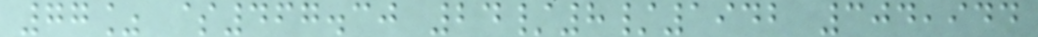77% $467.30 24/8/1942 304,944
